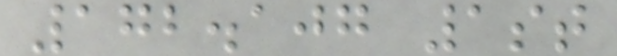172.107 1st
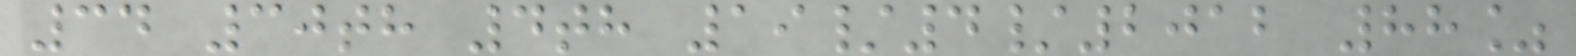34 30th 4th 19/4/2012 88%
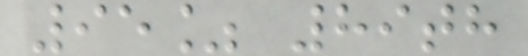95% 89th
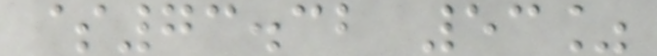$73.32 53%
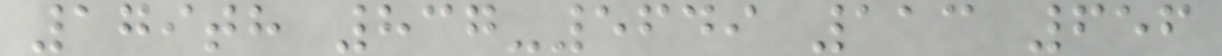179th 837-5649 113 656
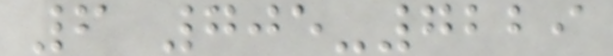6 705-7229
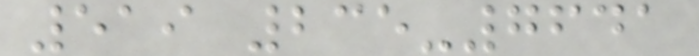519 235-7641
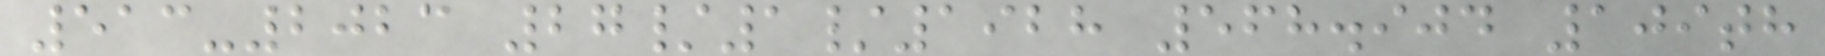513-2023 27/1/1928 568.904 109th
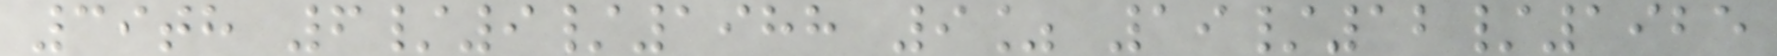39th 6/9/1988 9% 19/12/1925
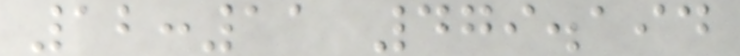12:11 479.194
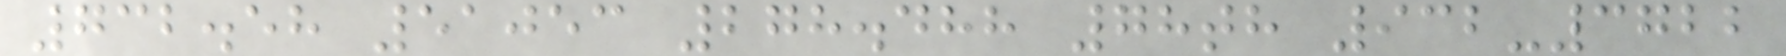732.58 51053 278.488 78th 932-3722
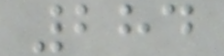284
